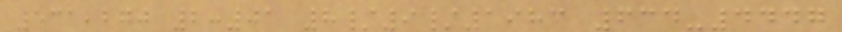531,270 2:01 8/9/1983 634-4447
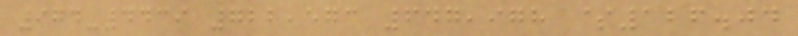974-4439 722,573 647,978 $126.04
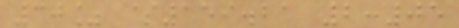30% $159.21 2:05
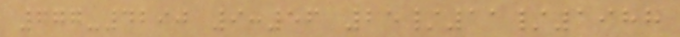777-4290 9:56 25/11/1988
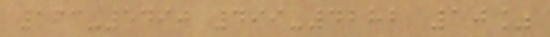163-5490 499-4282 10%
